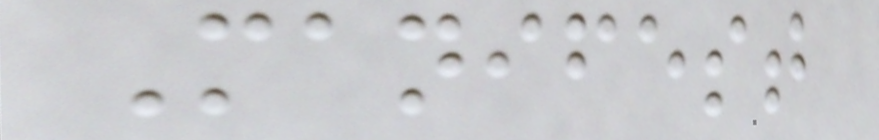Manifest
